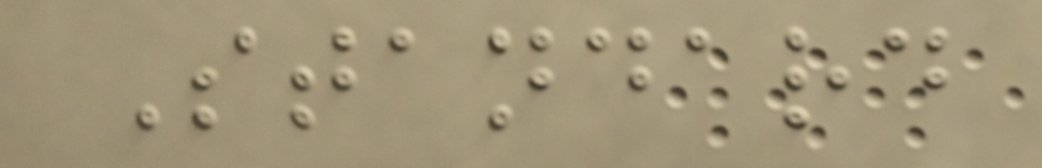Standard
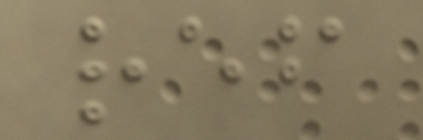ref
